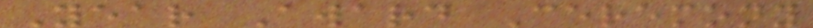Year Award Ceremony
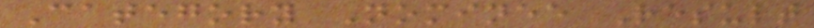Category Nominee Result
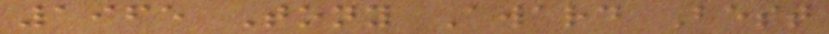1965 Tony Award Best
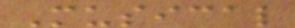Musical
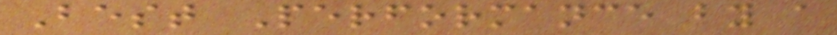Best Performance by a
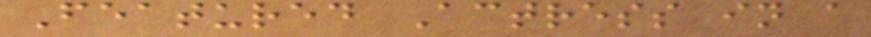Featured Actress in a
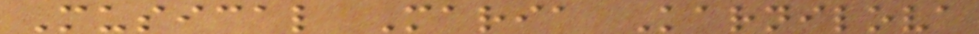Musical Maria Karnilova
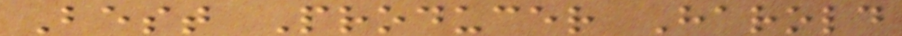Best Producer Harold
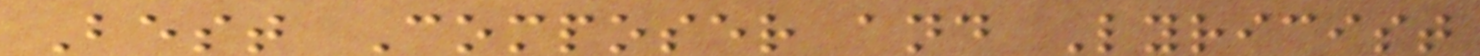Best Composer and Lyricist
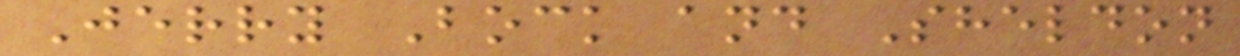Jerry Bock and Sheldon
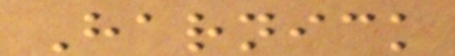Harnick
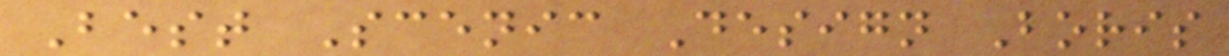Best Scenic Design Boris
